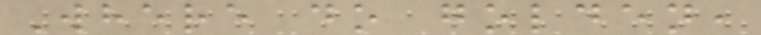Where do golden,
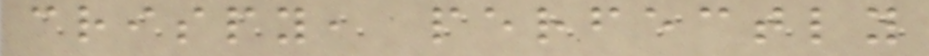crispy, perfectly
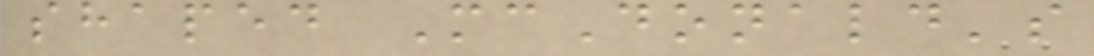shaped McDonald's
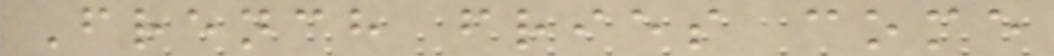French fries come
